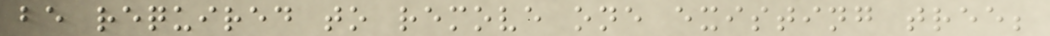be required to remove one existing tree;
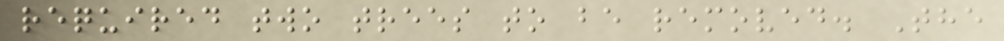required two trees to be removed. The
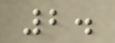2.
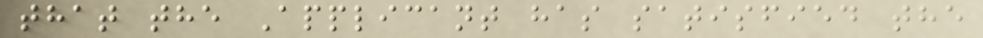that the Applicant has satisfied the
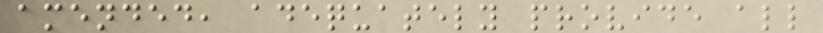amended, adequately provide all
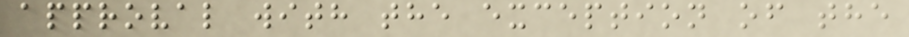approval with the exception of the
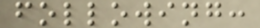following:
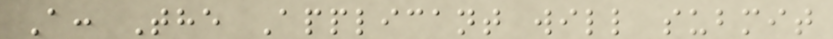A: The Applicant will submit
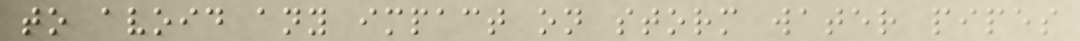to avoid any impact on storm water pipes
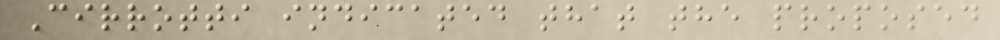Cirrotti indicated that the proposed
